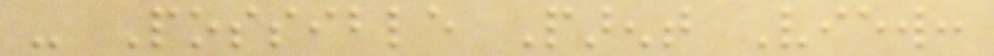- Possible Parent View:
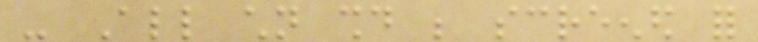- All children should be screened for
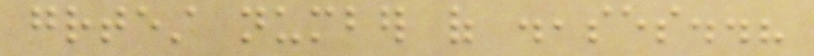greatest number of diseases..?
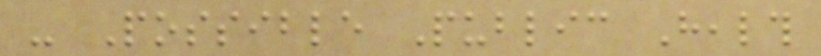- Possible Public Health
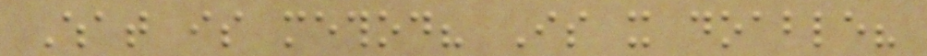What is method? Is it doable?
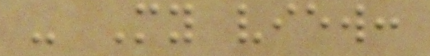- My view:
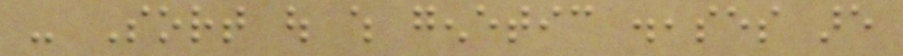- Sort out which genetic diseases are
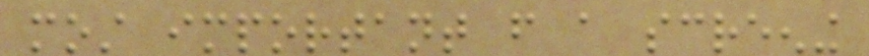most important from a screening
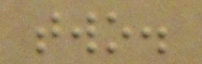two.
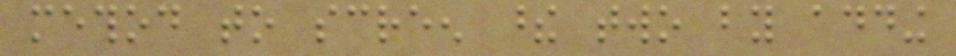method to screen these two by adding
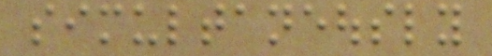simultaneously
